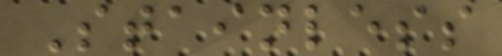Stainless
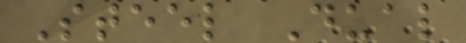Steel Dual
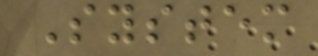System
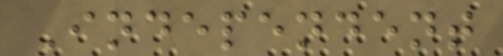Independent
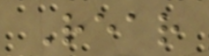Rear
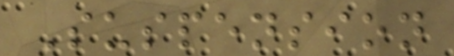Suspension
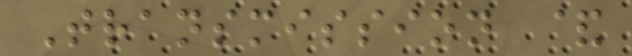Transmission &
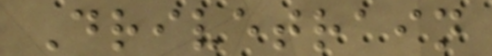Drivetrain
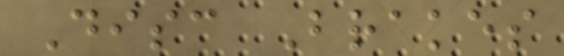Disc Brakes
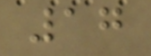17
